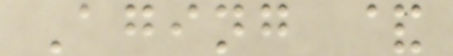Aging &
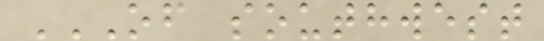OF SOUTHWEST
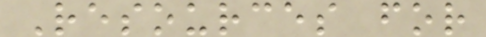Resources for
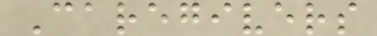Caregivers
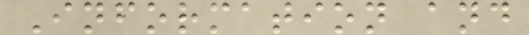Information and
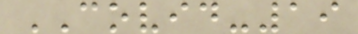COVID-19
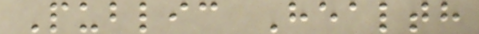Public Health
